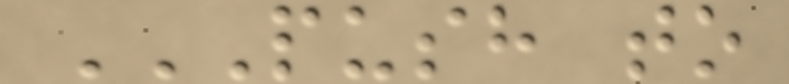PUSH TO
